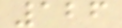126
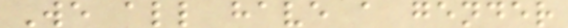We all have a gender
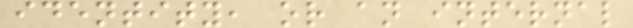identity, or an internal
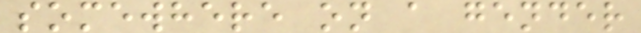somewhere on a gender
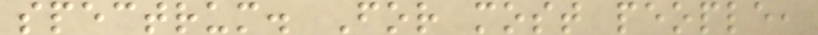spectrum. For most people,
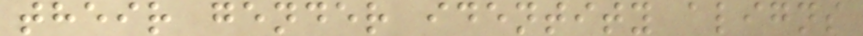their gender identity aligns
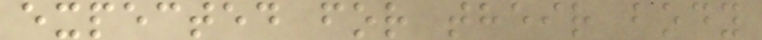expected for their body
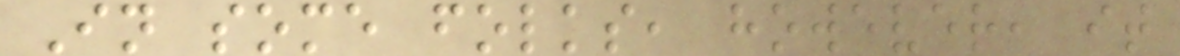In some folks, however, it
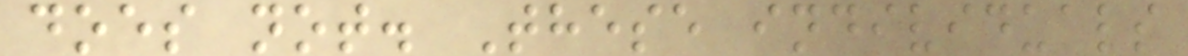does not. These individuals
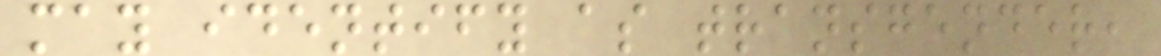may identify as transgender,
